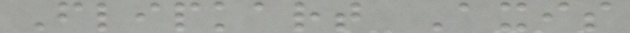Flipkart Axis
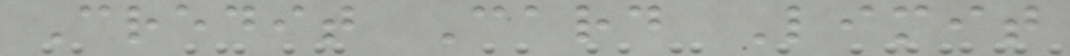Credit Card Limit
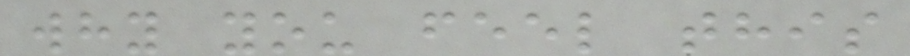why you feel this
